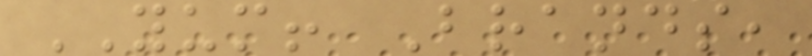YUM! Brands,
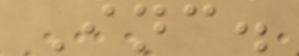Inc.
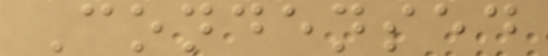Condensed
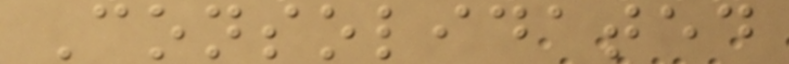Consolidated
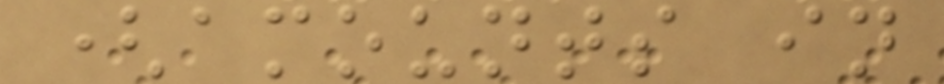(amounts in
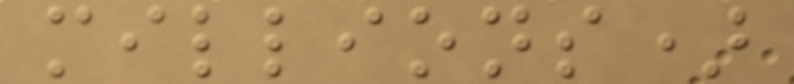millions)
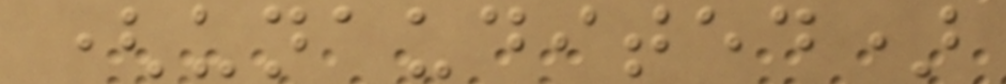(unaudited)
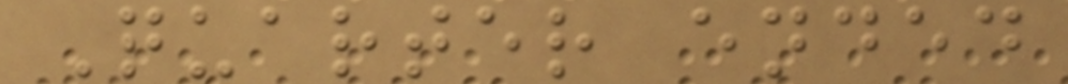Quarter ended
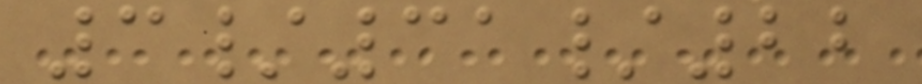3/31/22
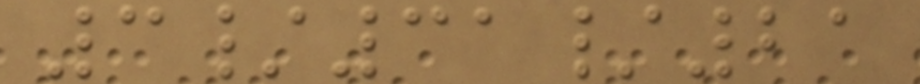3/31/21
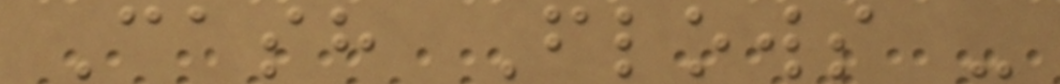Cash Flows -
